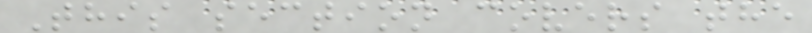This section covers the
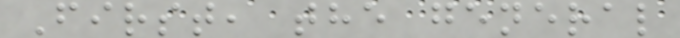First, the general
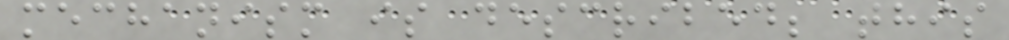mechanism is described; this
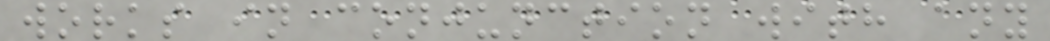works in conjunction with any
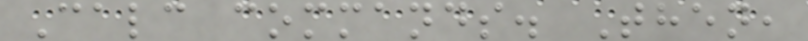Calc commands. Then,
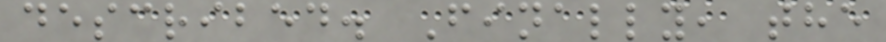described. Finally, the
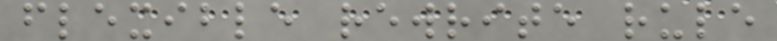flexible rewrite rule
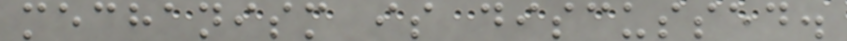mechanism is discussed.
